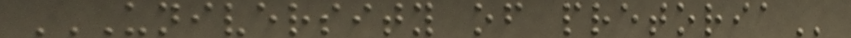UNIVERSITY OF PRETORIA
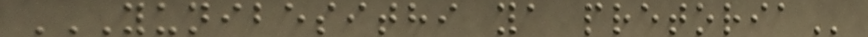YUNIBESITHI YA PRETORIA
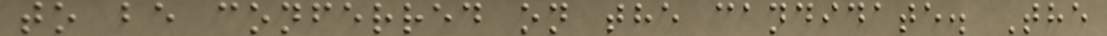to be conferred on the candidate. The
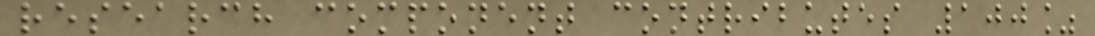research component contributes 100%
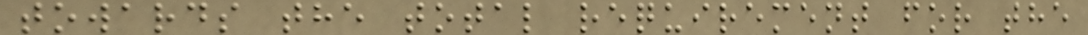towards the total requirement for the
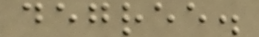degree.
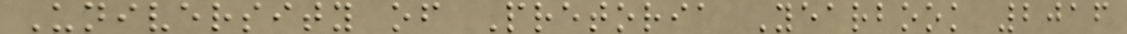University of Pretoria Yearbook 2016
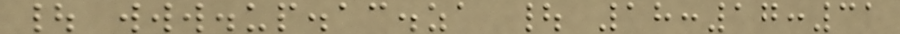| www.up.ac.za | 18:17:31
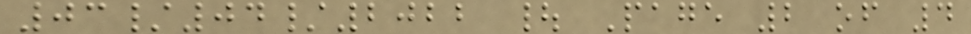03/04/2022 | Page 2 of 4
